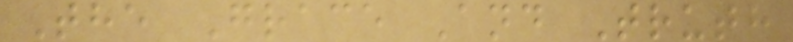The Grace And Truth
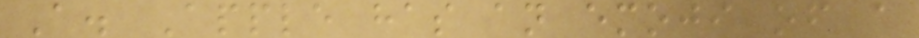A. Apple has an emoji of a
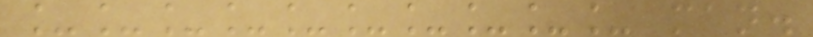__________ man.
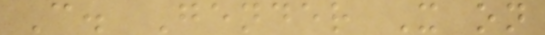C. Gender X on
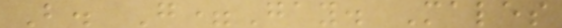B. G=Gay. Males
